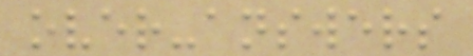over-answers
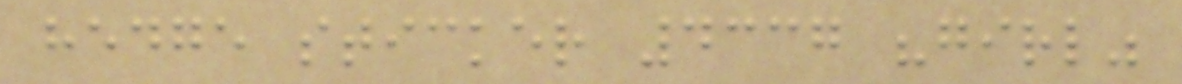hedge sticker 4337 "girl"
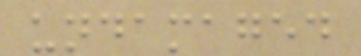undamaged
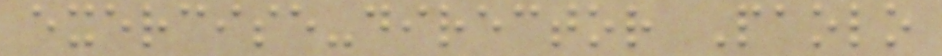exercise-director Paolo
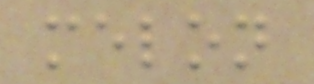melon
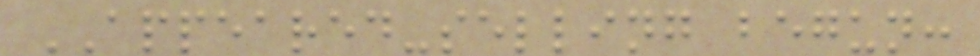APPEARED-selling begun:
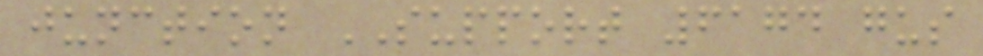junction SUPPORT 6174 gus
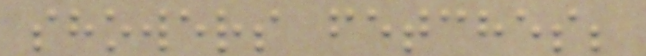showers fetches;
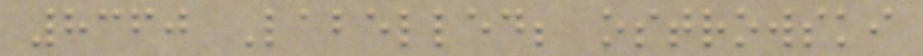8360 Labelled; ostrowski
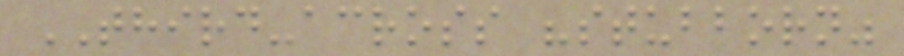THIRD-across "stubborn"
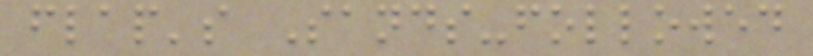flap's Sands-followed
